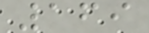169
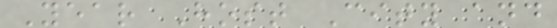Year Host City and
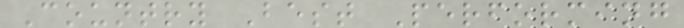Country Best Performing
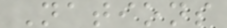Nations
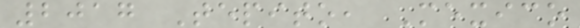2017 Tepito, Mexico
